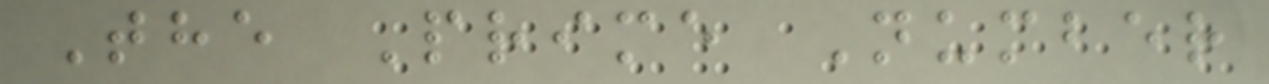The Prime Number
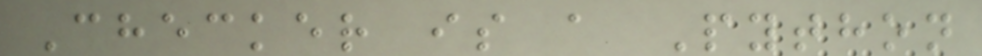Checker is a Python
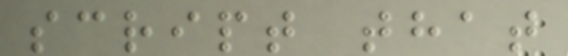script that
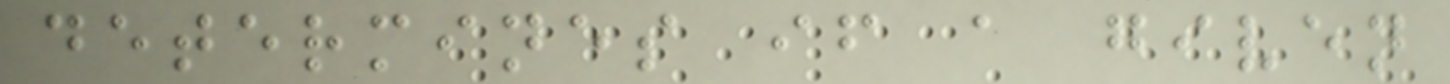determines if a given
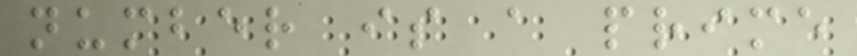number is a prime
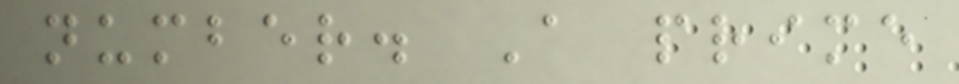number. A prime
